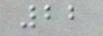22
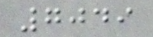7049
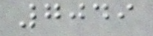7049
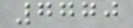7770
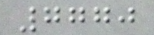7770
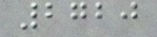2720
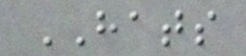HATS
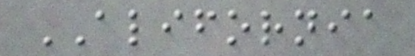ALIFORNIA
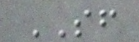SF
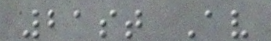21st Av
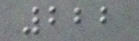222
